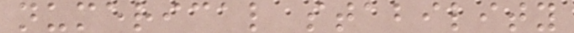numerical stability
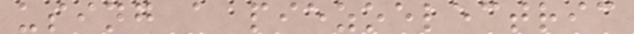using a piezoelectric
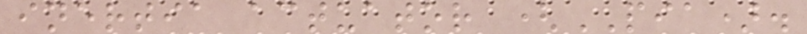inertia actuator (PIA).
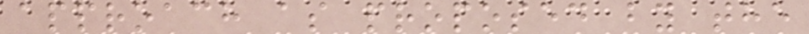approach as proposed by the
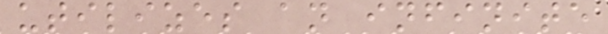utilizes an infinite
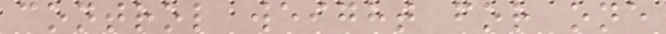control weight for one
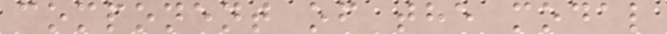component of the modal
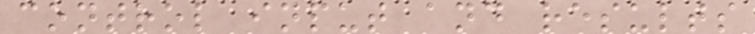control input and results
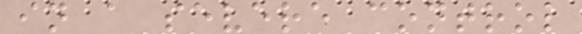in a severe control
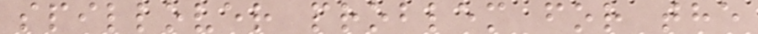spillover problem for the
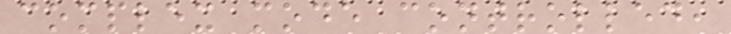complex mode controlled,
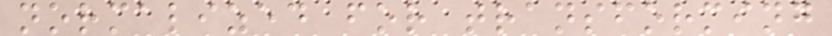normalized for transforming
